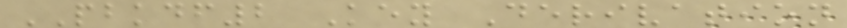PBKDF2 Key Derivation
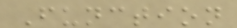Function
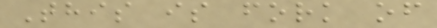This is fork of
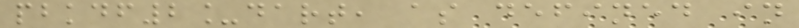pbkdf2_dart, as defined in
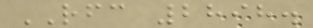RFC 2898.
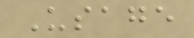Usage
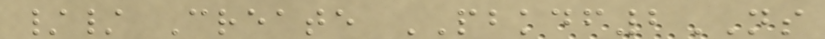// Create PBKDF2NS
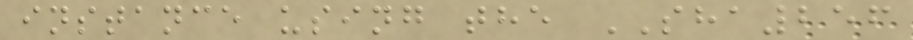instance using the SHA256
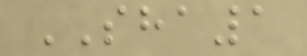SHA1
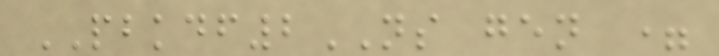PBKDF2NS gen =
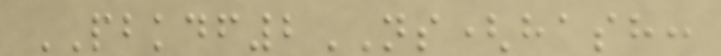PBKDF2NS(hash:
